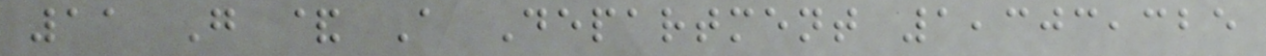11 G & A Department 1,303,325
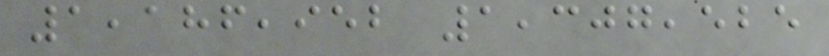1,186,952 1,307,525
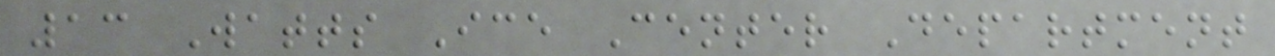13 Watts Ice Center Department
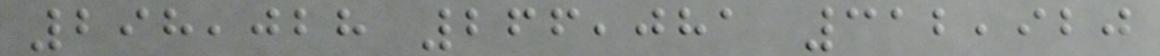298,028 266,081 312,920
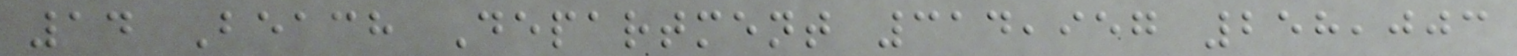14 Beach Department 314,957 258,003
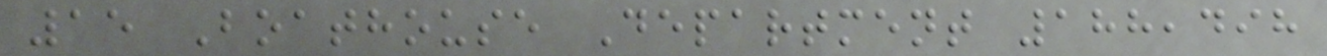15 Boathouse Department 188,498
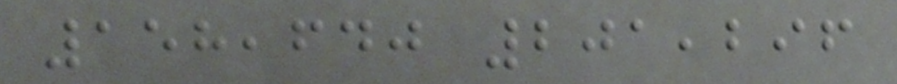158,640 201,296
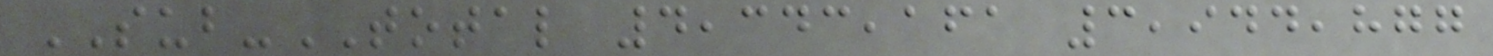SUB-TOTAL 4,343,161 3,944,877
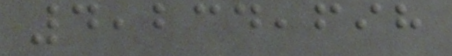4,234,698
